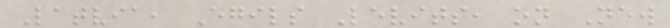Latvia, Egils Levits, on New
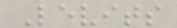Levits
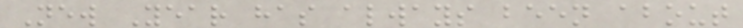New Year has always been about
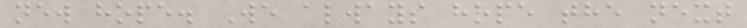new hope. We always hope the next
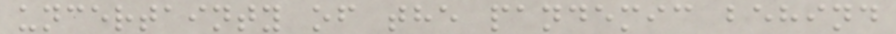uncertainty of the pandemic behind
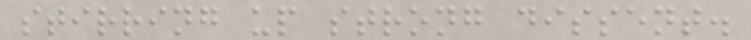stirring up strong dissent.
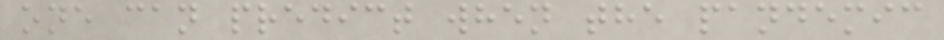one can predict when the pandemic
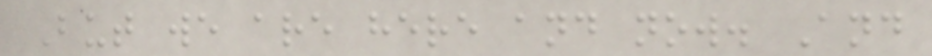But we are here and now. And
